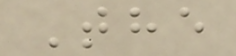The
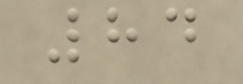84
